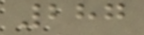287
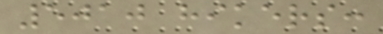5010 hikers:
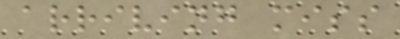arriving miss
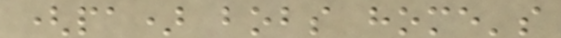(pa) bobs home's
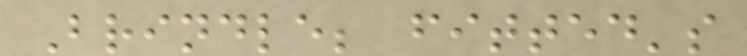Brindle; fitted's
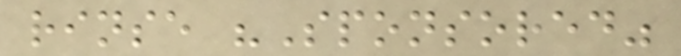rinse "Sponsored"
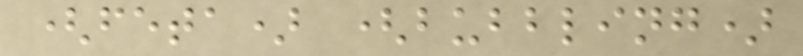(feta) (bubbling)
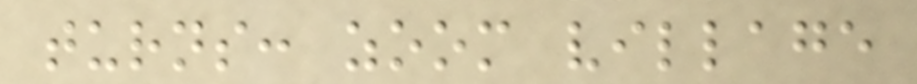turns: zoom village
